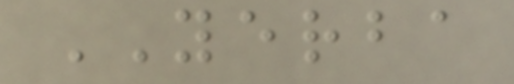YERBA
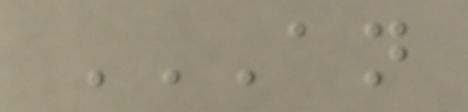AN
